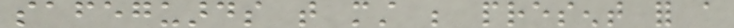safeguards that must be present for a
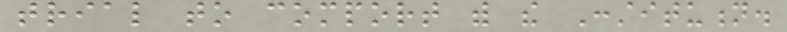trial to comport with the Constitution.
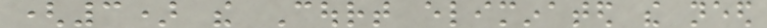(3) the Court eliminated the need
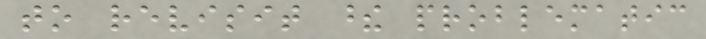to revisit these problematic
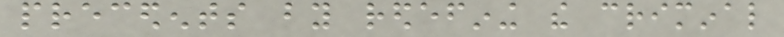precedents by redefining the criminal
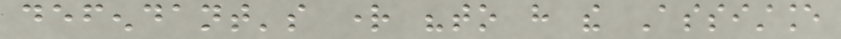defendant's right "to have the Assistance
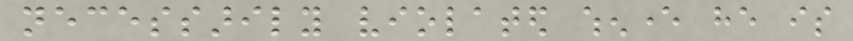necessarily violated whenever he is
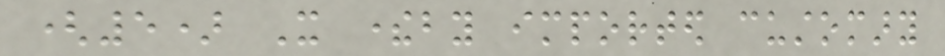(5) It thereby imported customary
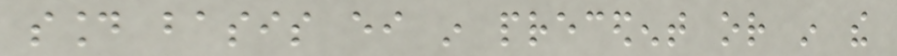sound basis either in precedent or in the
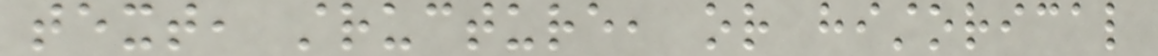text, structure, or historical
